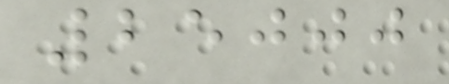25000
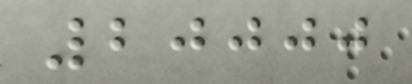20000
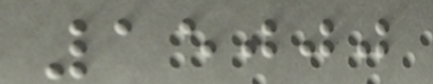15000
